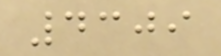4309
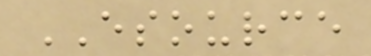ESOURCE
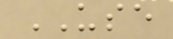USE
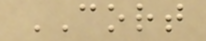CORT
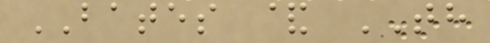BATES & TH
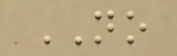NO
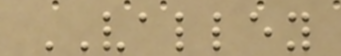VALLEY
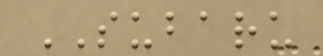SUBARU
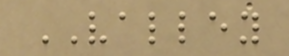VALLEY
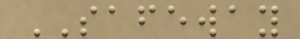SAFEWAY
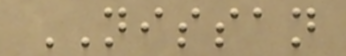NISSAN
